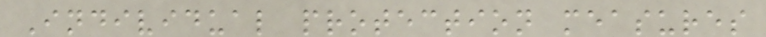Individual protection measures
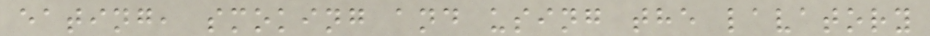eating, smoking and using the lavatory
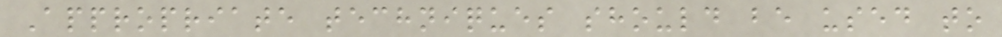Appropriate techniques should be used to
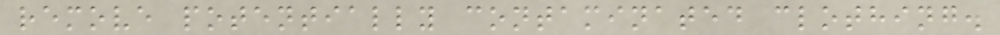remove potentially contaminated clothing.
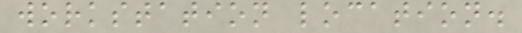workstation location.
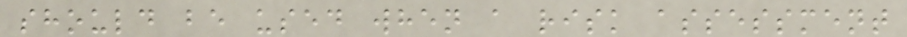should be used when a risk assessment
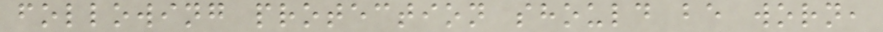following protection should be worn,
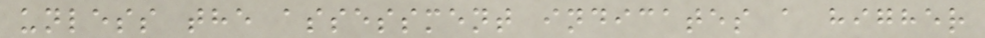unless the assessment indicates a higher
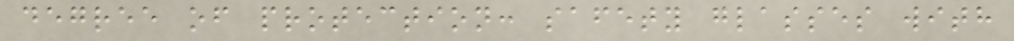degree of protection: safety glasses with
